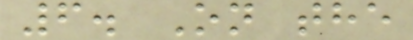6. On the
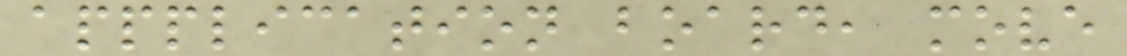appplication board, move
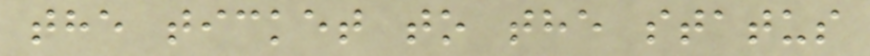the ticket to the status
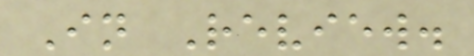In Review.
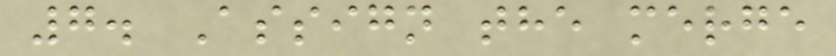7. Assign the merge
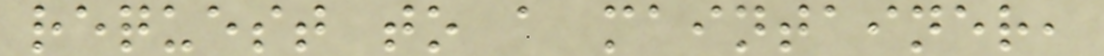request to a maintainer,
